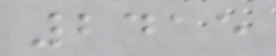2415
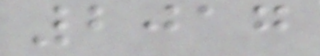2017
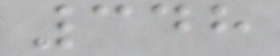348
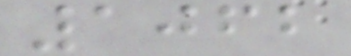1062
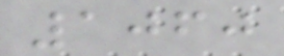1060
